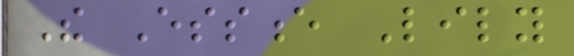The Essence Lily
